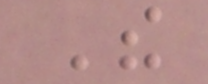The
